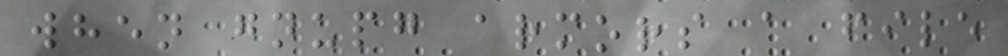when gnupg armors a file
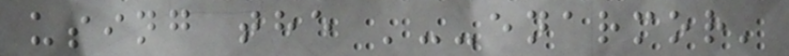using the '--enarmor'
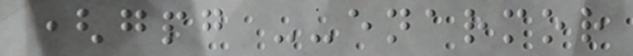(gpg --enarmor
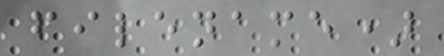filename)
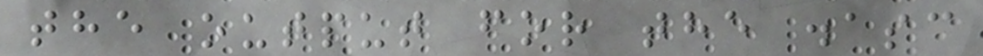the output for the .asc
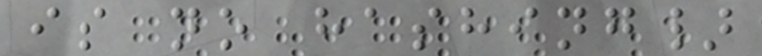is no hashing}
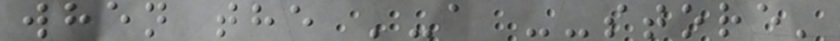when the '-a --store'
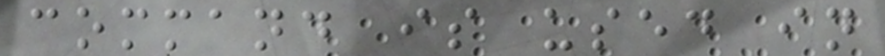command is used in
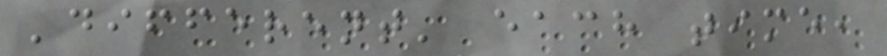'different' each time,
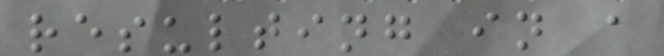resulting in a
